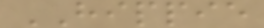HIPPIE
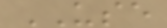USE
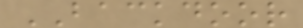BACKDOOR
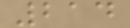214
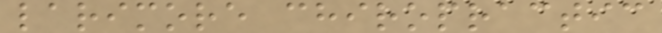larimore chiropractic
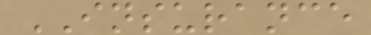INSURANCE
